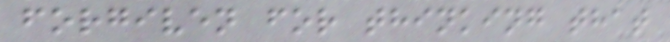forgiven for thinking that
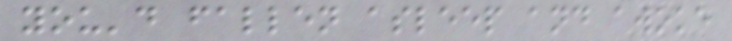you'd fallen asleep and awoke
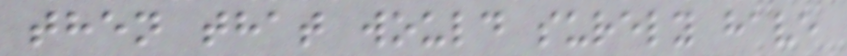then that would surely have
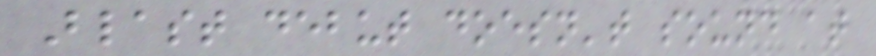Blast debut doesn't sound at
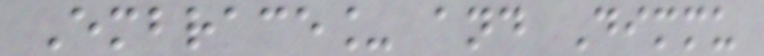Embrace_ and Dimmu
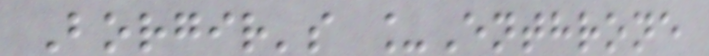Borgir's _Enthrone
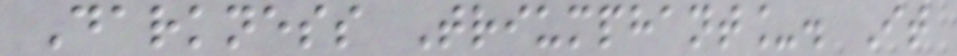Darkness Triumphant_. It
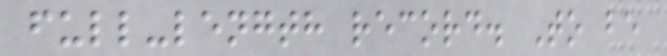full-length record. To be
